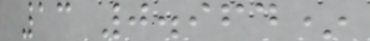13 0.964*
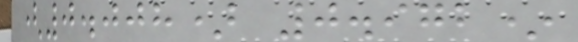(0.008) 0.972*
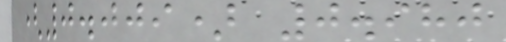(0.009) 0.980
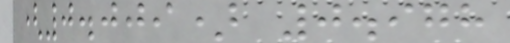(0.009) 0.978
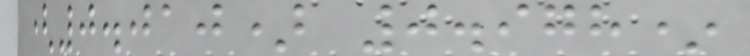(0.010) 0.978*
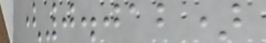(0.012)
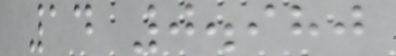14 0.980
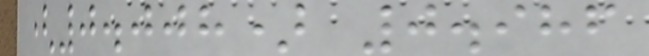(0.008) 0.986
